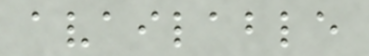available
